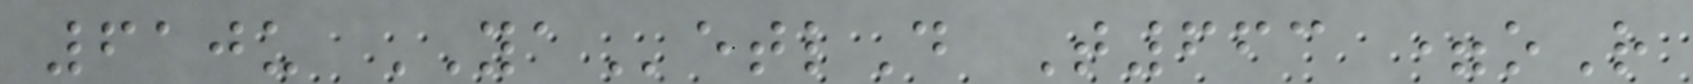610u YAetlD T663 =oR
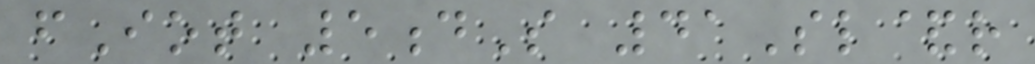fIot 5dS 41Sl&r
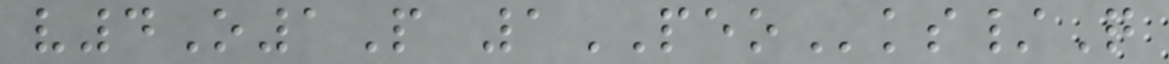v4O1P 1PEOks/Q
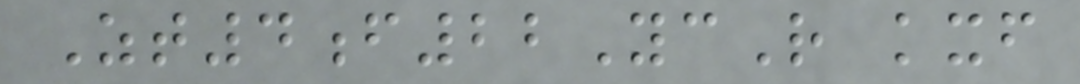Zt4f22YcR kxf
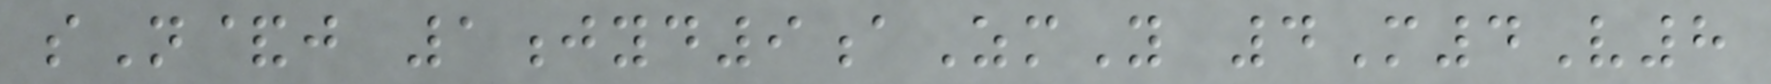sN&j 1jyd9aZmY 4M4V8
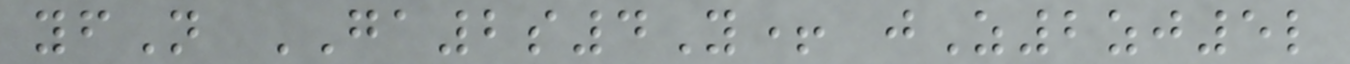yfN GA2s4Y+ jZ2zj5l
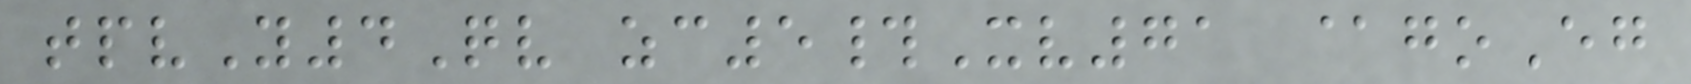tpvY4Qv zc5#Xv71 @goEg
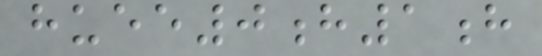huee0h1h
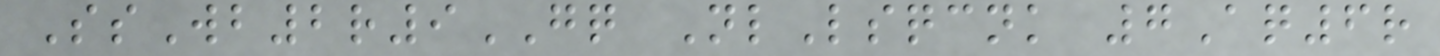SsWb2r9GQ NlLsqcnk 7Aq6r
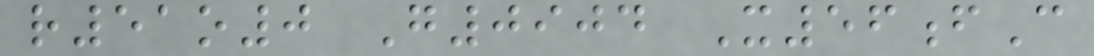r51o0 G0904 X56fC
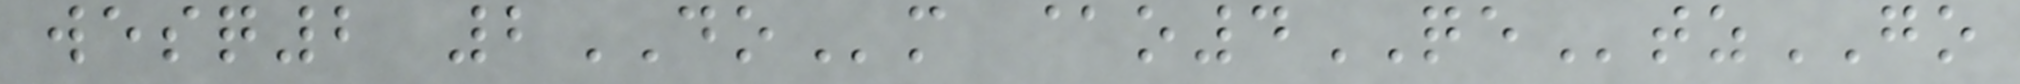wesq2 2DOm @o4QEtzGO
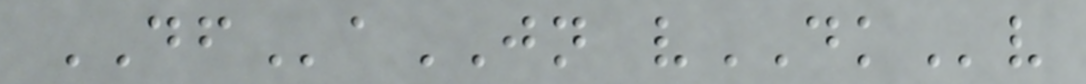DFaJN vDKv
